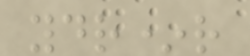ydr*r
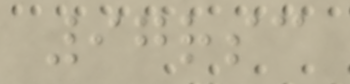97rsc
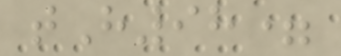tH98=
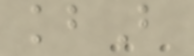kbB
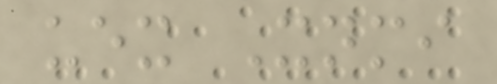uex Xnmi
